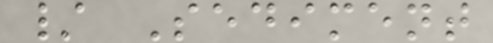/ Sediment
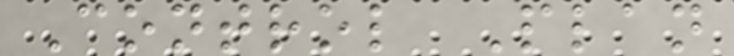Control Plan
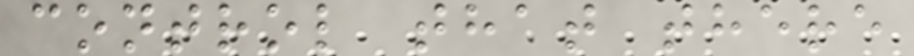control that there
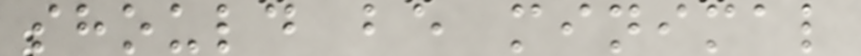should be minimal
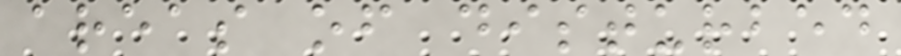areas of disturbed
